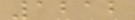1212
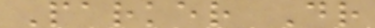Parker Dr
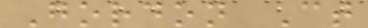Gordon Ct
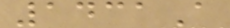1431A
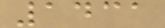1431
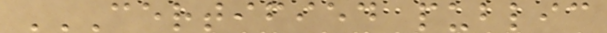CERTIFIED PUBLIC
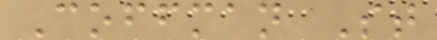Coffman St
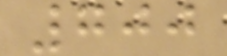700
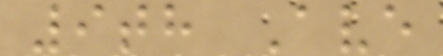9th Ave
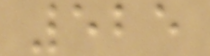525
